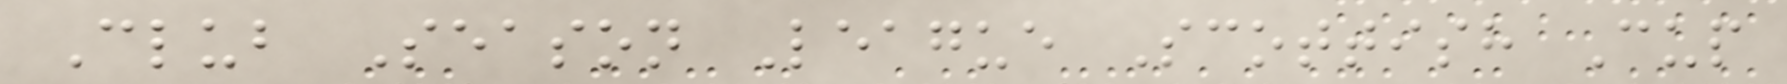Club Season League Scottish Cup
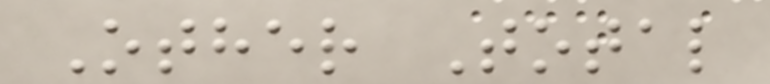Other Total
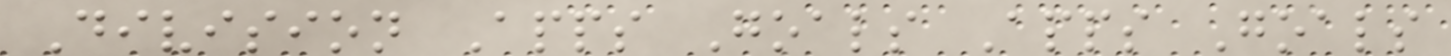Division Apps Goals Apps Goals
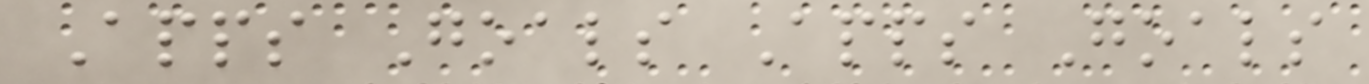Apps Goals Apps Goals
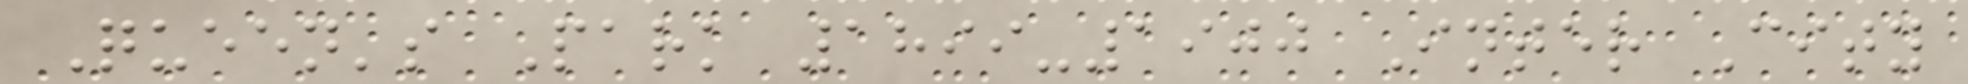Queen's Park 1899-1900 Inter City
